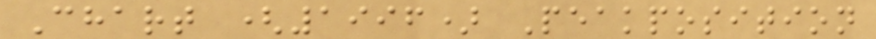Chart (1996) Peakposition
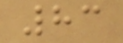83
